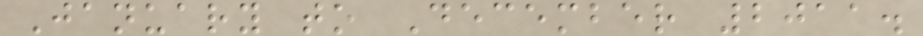January to December 2011.
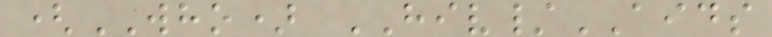(WHO) HIV/AIDS
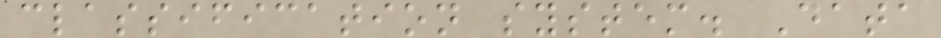classification system. Data
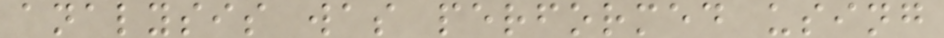analysis was performed using
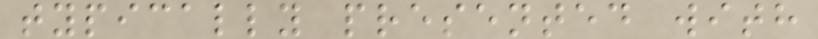typically presented with
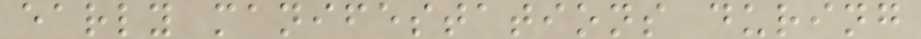early manifestations during
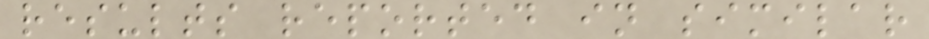results reported in similar
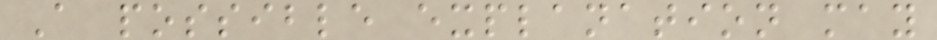A possible explanation may
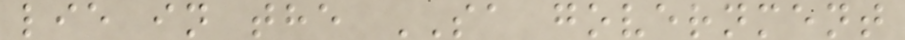lie in the SA government
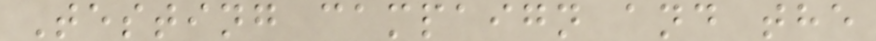Testing campaign and the
